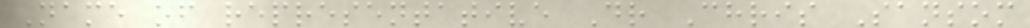Name of representative Dr Chris Sansom
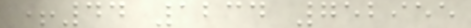+44 1234 752955
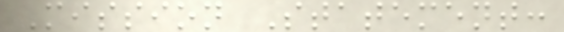Mission Statement:
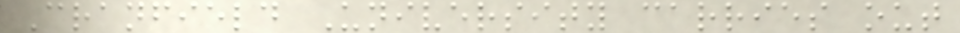Cranfield University carries out
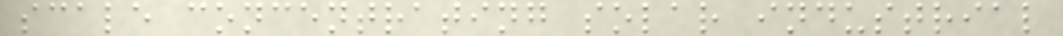scale concentrating solar industrial
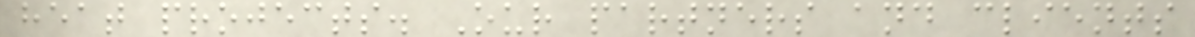heat projects. Our partners and clients
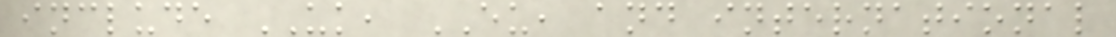include UK, EU, and international
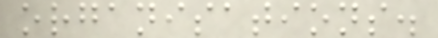organisations.
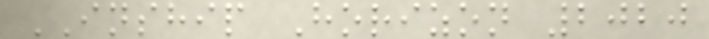INSHIP Horizon 2020
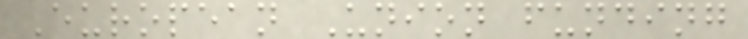European Union funding
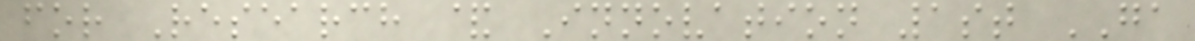for Research & Innovation 1st GA
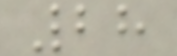28
